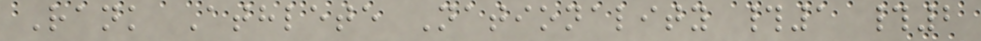Rank Athlete Nationality #1 #2
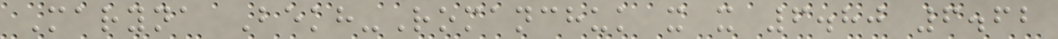Maryna Bekh-Romanchuk x x 6.80 6.62
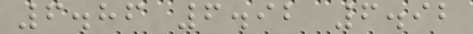6.86 6.92 6.92
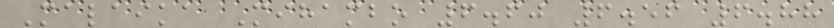Malaika Mihambo 6.60 6.56 6.88
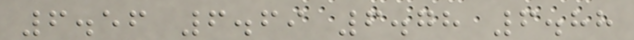6.56 6.69 6.78 6.88
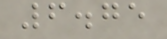6.75
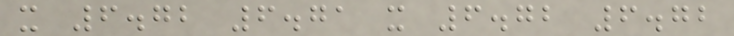x 6.72 6.71 x 6.72 6.72
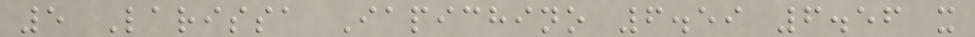5 Larissa Iapichino 6.59 6.56 x
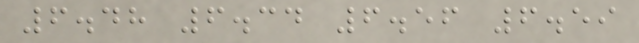6.48 6.34 6.56 6.59
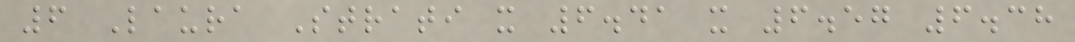6 Laura Strati x 6.41 x 6.57 6.38
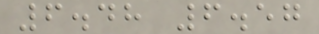6.48 6.57
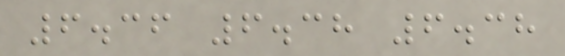6.36 6.38 6.38
